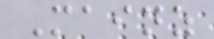Mainz
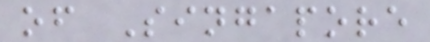of Singapore
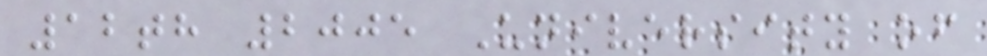12th 2005 University of
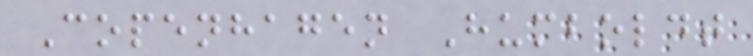Copenhagen Humboldt
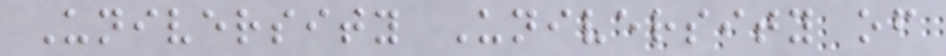University University of
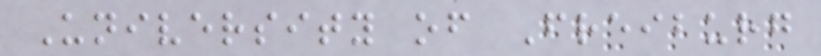University of Freiburg
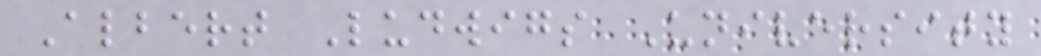Albert Ludwigs University
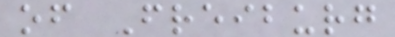of Freiburg
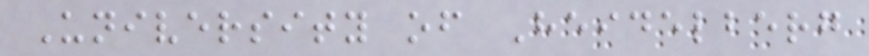University of Heidelberg
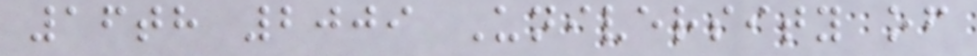16th 2009 University of
